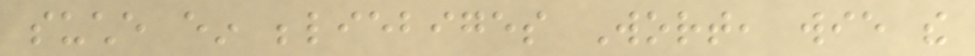suche ein beliebiges Wort, wie the
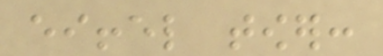eiffel tower:
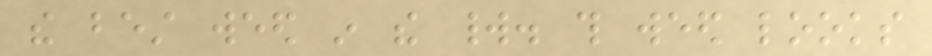the best weed in the world. this weed looks
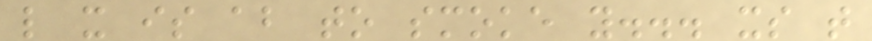like it is about to smoke you... its that
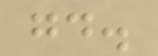good.
